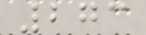273
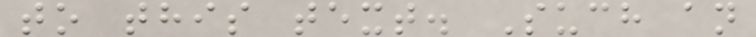to this text. Such an
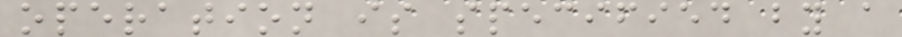operation is specified by a
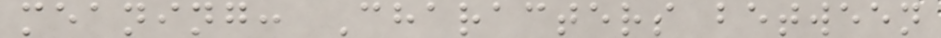meaning: Characters between
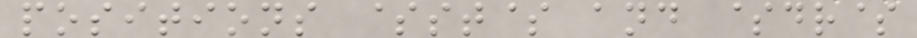positions $st$ and $dr$
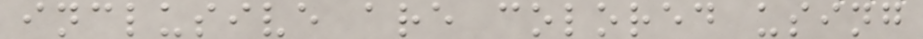inclusive are colored using
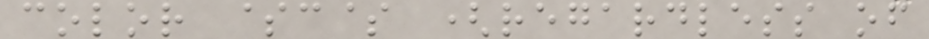color $c$ (regardless of
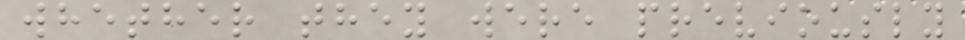whether they were previously
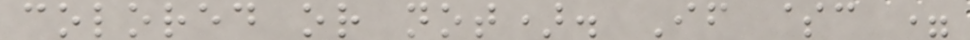colored or not). If $c =
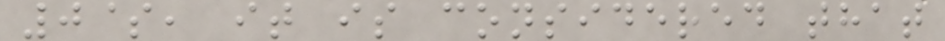0$, it is considered that
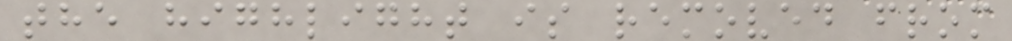the highlight is removed from
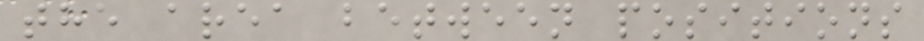the area between positions
